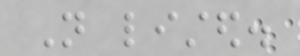Not listed.
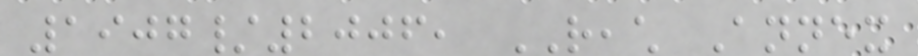1907/2006, REACH Annex
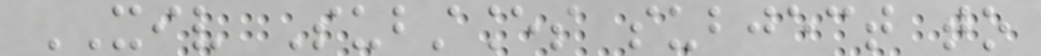XIV Substances subject to
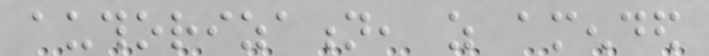authorization, as amended
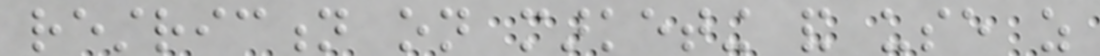restriction on marketing and use as
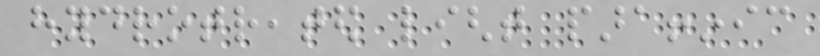hydrotreated light paraffinic
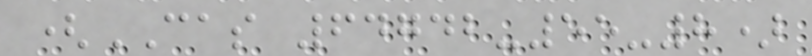(CAS 64742-55-8)
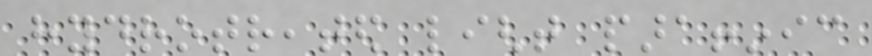hydrotreated light paraffinic
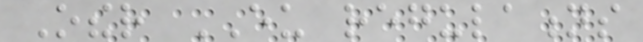Other EU regulations
